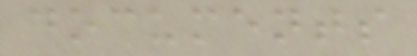documents
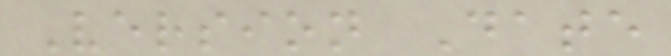Version Date
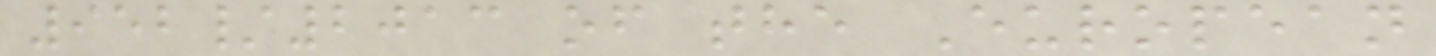952/2013 of the European
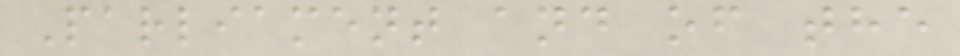Parliament and of the
